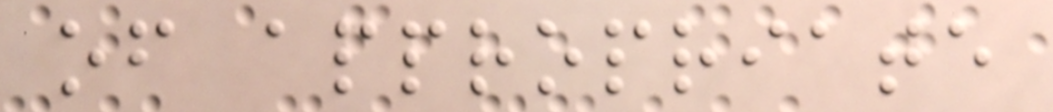of appropriate
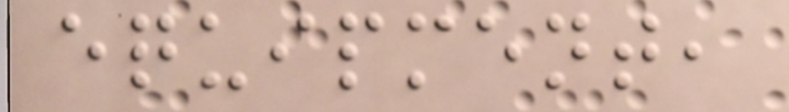equipment,
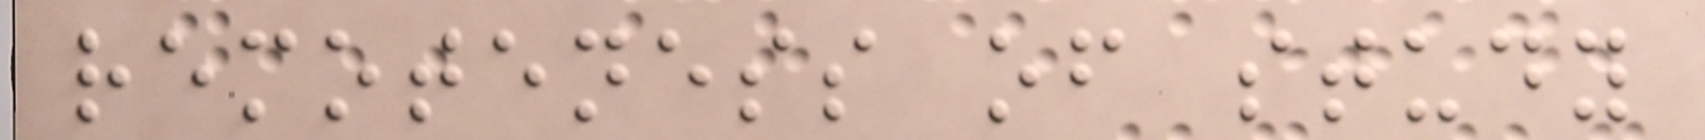remoteness of study
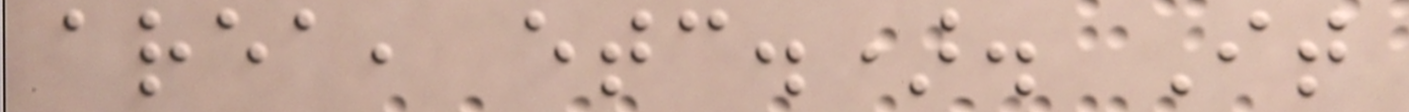area, etc.). It
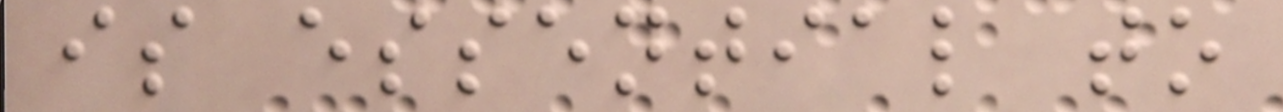is essential to
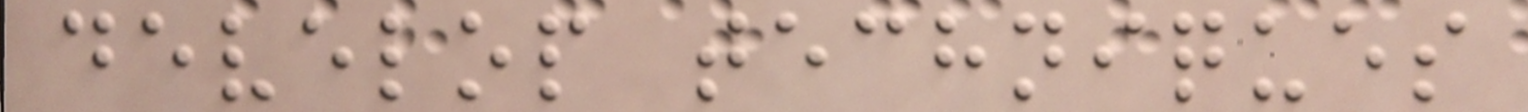develop techniques
